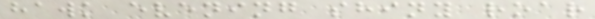hawk evening shiny roar
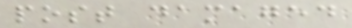post damaged
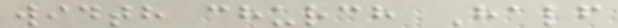width church Half
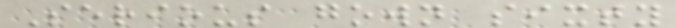Serious gown sixty
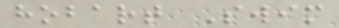hobart Swim
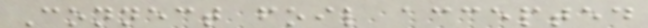Connect foil accepted
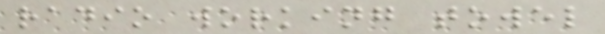radio working towel
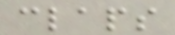claps
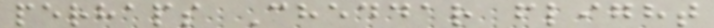perhaps Cheddar flight
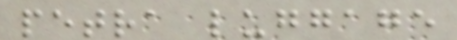petra luggage
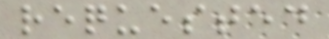requested
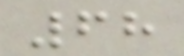68
